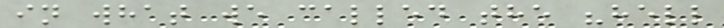in what we called the "hell
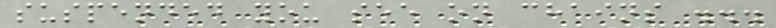suspended you see on chains ...
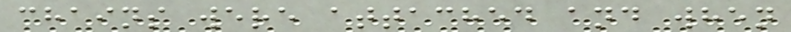chains were attached and when
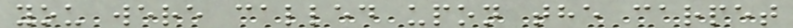you were called upon the carpet
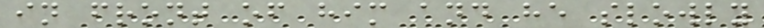in front of him and he slowly
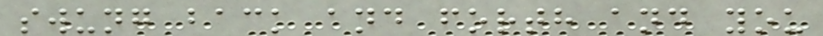swung back and forth and you
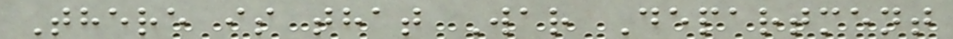There is that War Department
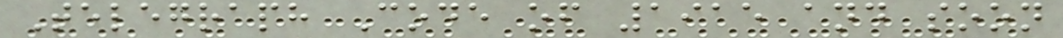Telegraph Code of 1915 and soon
